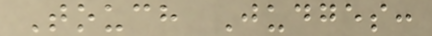Touch Judges:
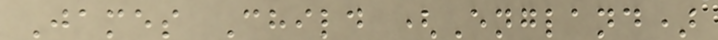James Child (England)
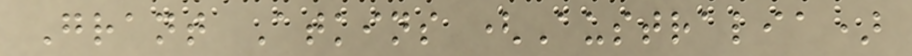Grant Atkins (Australia)
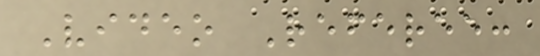Video Referee:
